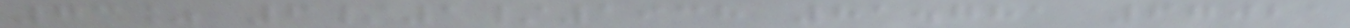73% 6/1/1938 81.781 67021
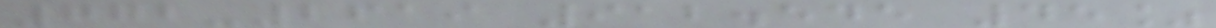772-2619 912.545 45%
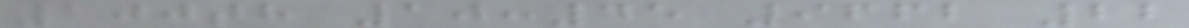100th 10:45 9662 22
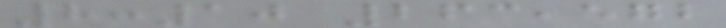8:10 263,572
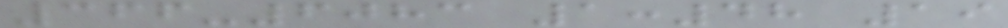366-6083 1:48 19
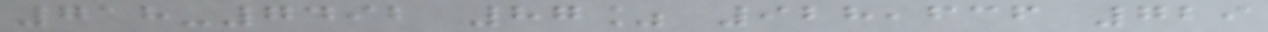718-7492 87% 928,636 729
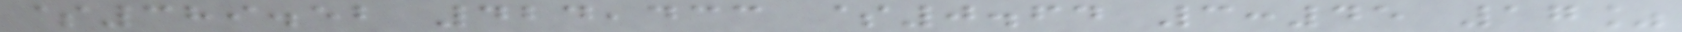$389.52 424,433 $0.64 3:45 17%
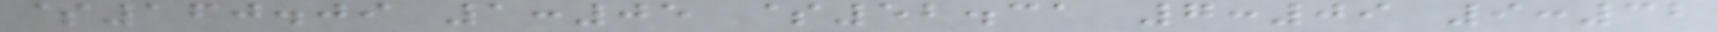$160.09 1:05 $52.31 7:09 9:32
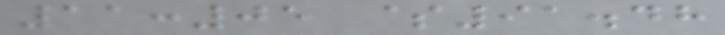11:05 $91.48
